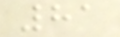81
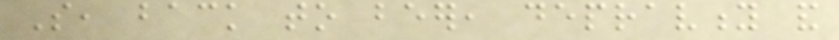So, back to beer, depravity and
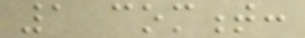1 comment:
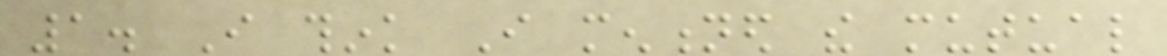1. I think I mentioned the mutual
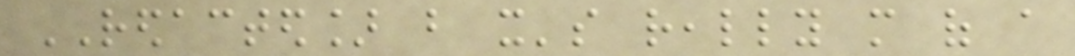REDACTED] but it's really more of a
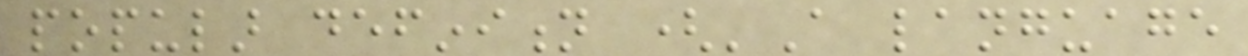popular definition ('A language
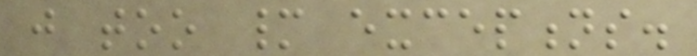just too many exceptions.
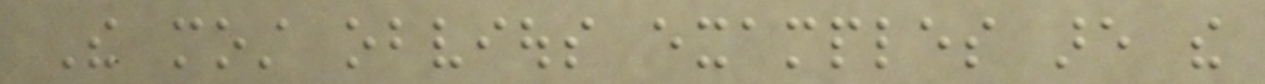The most obvious examples are the
